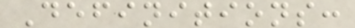Definitions:
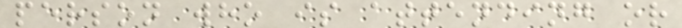person who is attending or
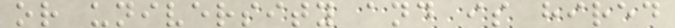or university and is hired
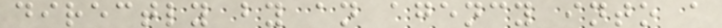directly by an agency into a
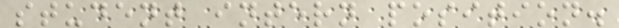student intern position.
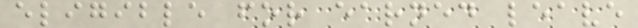eligible for earned leave
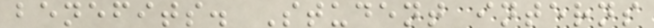benefits. Student interns
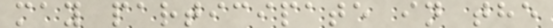may participate in the
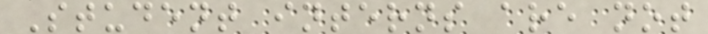Student interns are not
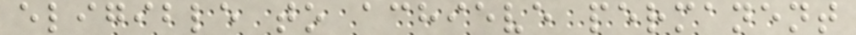eligible to achieve permanent
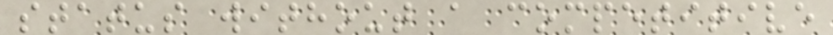status without a competitive
